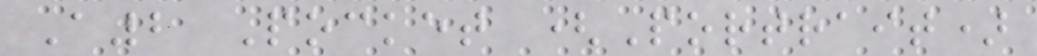A2 Pocket (Portrait)
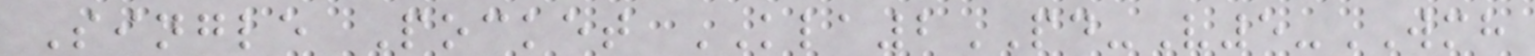Single Pocket KLA2PD-V5-WMH
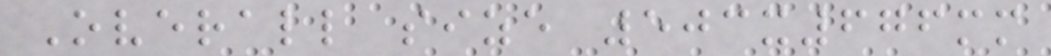Overall size 503x676mm
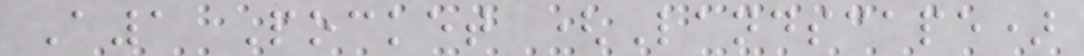A1 Pocket (Landscape)
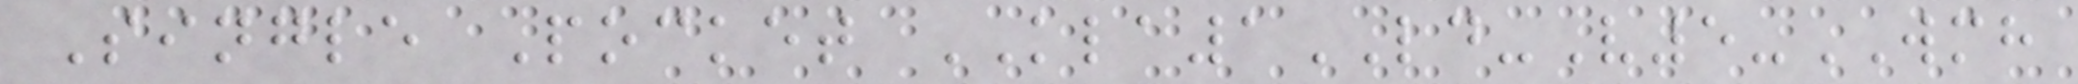Single Pocket KLA1LD-V5-WMH
